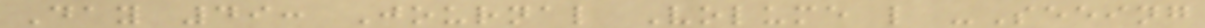Day 49: Journal Volume l -Seeing
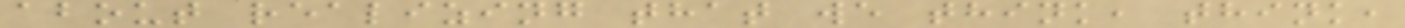about realizing that we think, think,
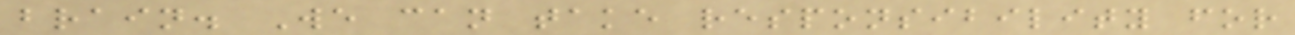brain. We can take responsibility for
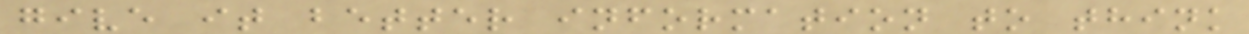give it better information to think
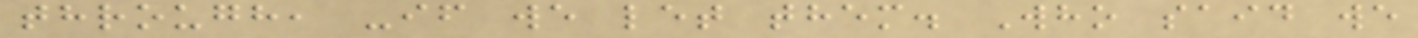through, -if we let them. Who said we
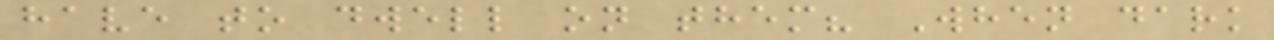have to dwell on them? When dark
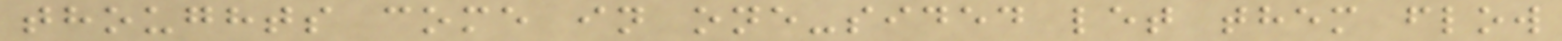thoughts come in one-sided let them flow
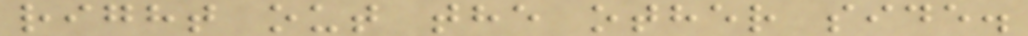right out the other side.
